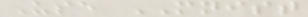Use MNIST
